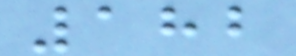182
